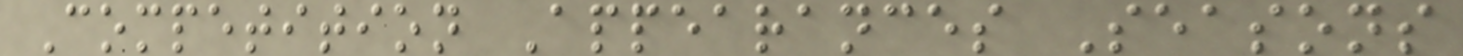Competition Appearances Seasons
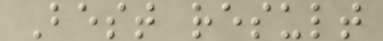Best result
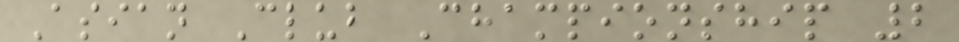Asian Club Championship 2
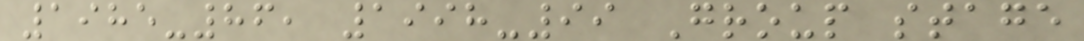1985-86, 1998-99 Group stage
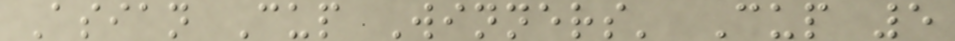Asian Cup Winners' Cup 5
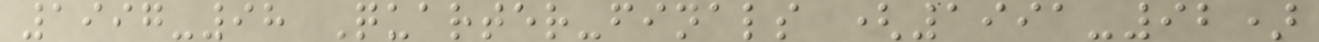1997-98 Quarter-finals (1991-92)
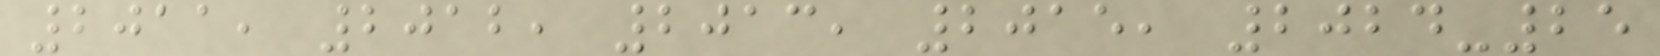2011, 2012, 2013, 2015, 2024-25
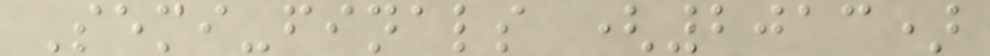Semi-finals (2013)
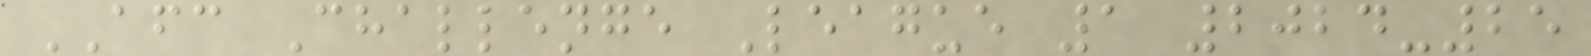AFC Challenge League 1 2024-25
